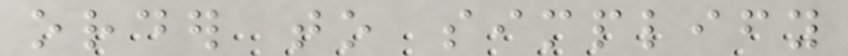order to simplify
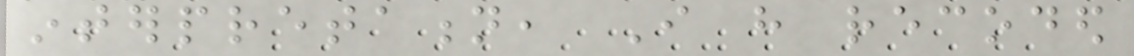interpretation, I have recoded
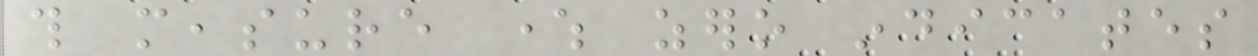this measure where zero indicates
